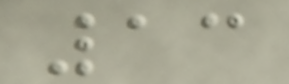13
